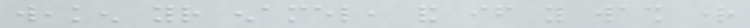weaken your enamel, and if you wash right
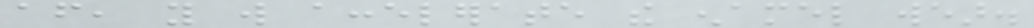after, you will accelerate the enamel wear.
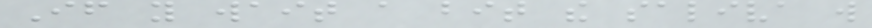If you wait a bit the saliva will
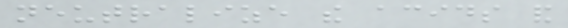neutralize the acids and
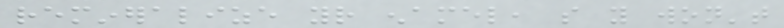remineralize your enamel, so you won't
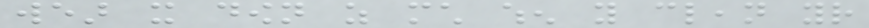wear it down as much when you clean your
